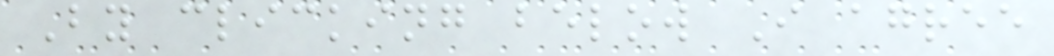By clicking below I agree
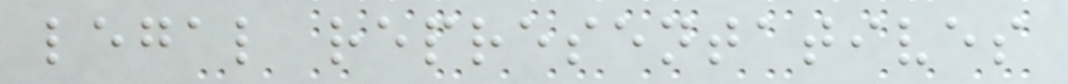legal representatives
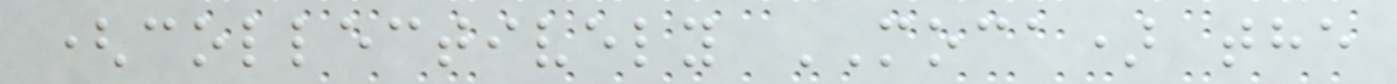(collectively MOCA) the
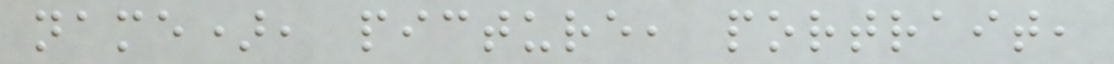name), picture, portrait,
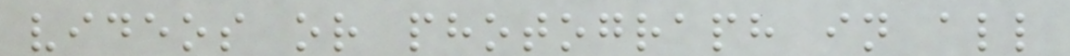videos or photograph in all
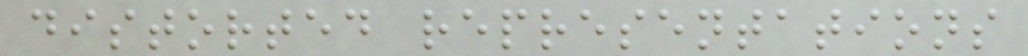distorted representations
